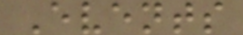Events
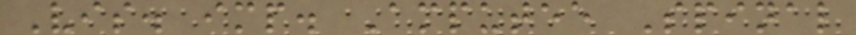Vis. imp. Amputee Spinal
